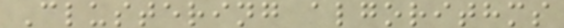Clustering algorithms
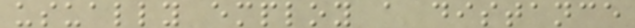usually employ a distance
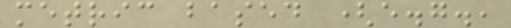metric based (e.g.,
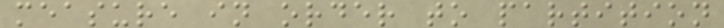measure in order to partition
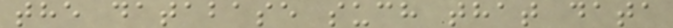the database such that data
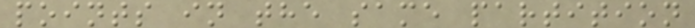points in the same partition
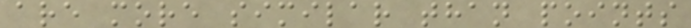are more similar than points
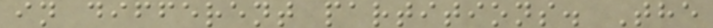in different partitions. The
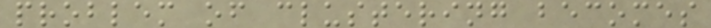problem of clustering becomes
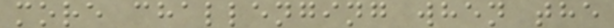more challenging when the
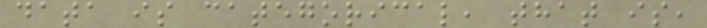data is categorical, that is,
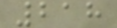218
